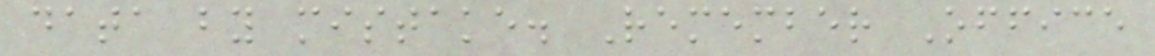data by mistake. Remember Office
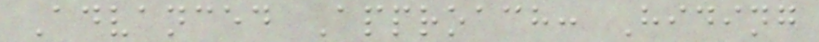Advanced Approach: Hiding
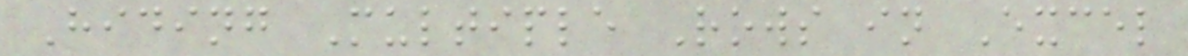Hiding Multiple Rows in Excel
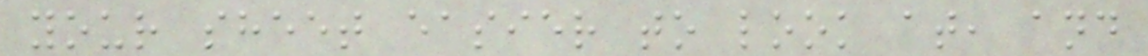your sheet easier to look at, and
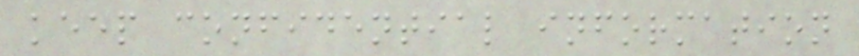keep confidential information
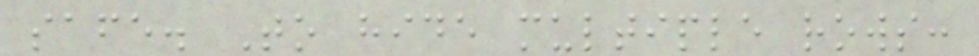safe. To hide multiple rows:
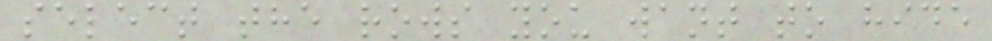select the rows you want to hide
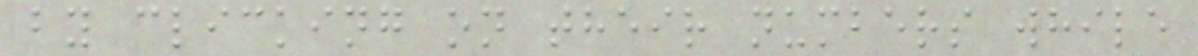by clicking on their numbers while
